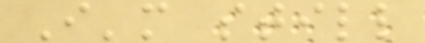I'm still
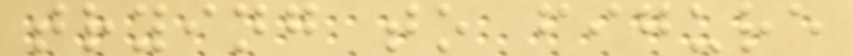trying to figure
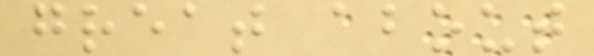great about
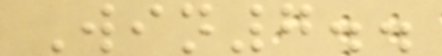Win7..
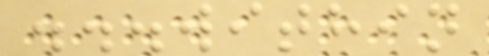...within
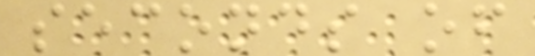seconds of
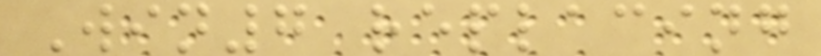Win7 replacing
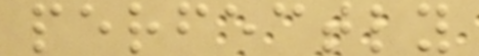perfectly
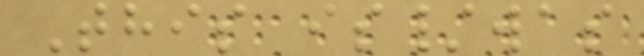This is/was
